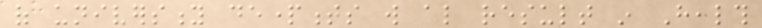of university departments will also result in Health
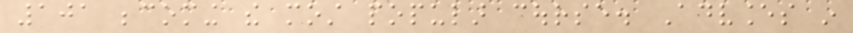101 becoming the most popular course. Advances in
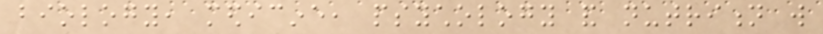biology, medicine, psychology and nutrition will
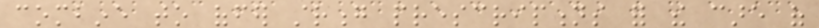combine to offer strong prescriptions for the care of
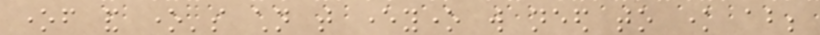oneself and one's children that everyone will need to know about;
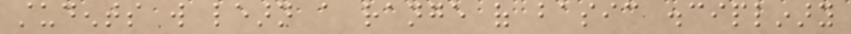students will learn a range of basic disciplinary
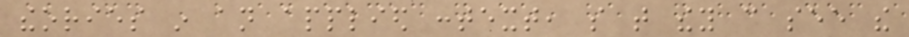theories in an applied context, so that they can see the
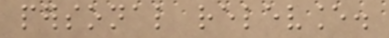personal relevance.
